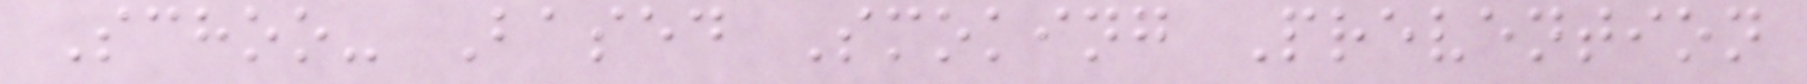Schoo- Based Smoking Prevention
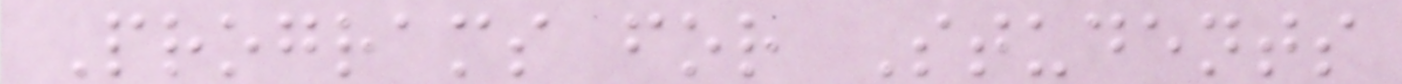Programs for Students
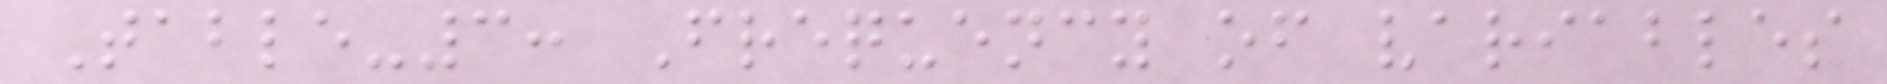Table-3: Frequency of variables
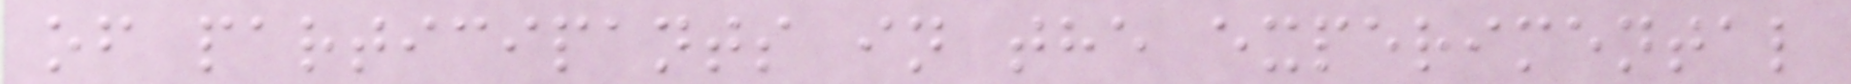of participants in the experimental
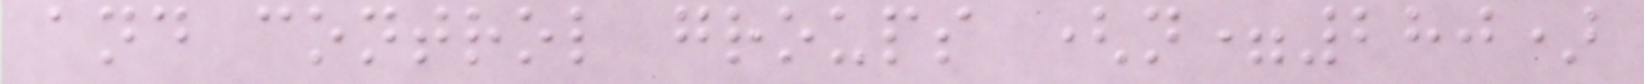and control groups (n=280)
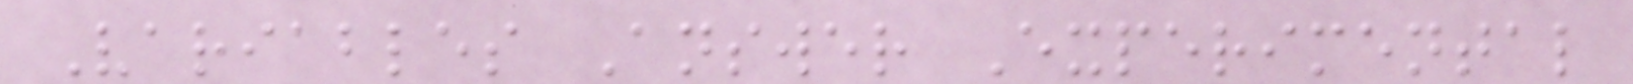Variables Answer Experimental
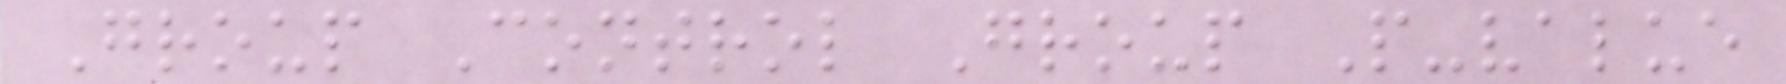Group Control Group P-value
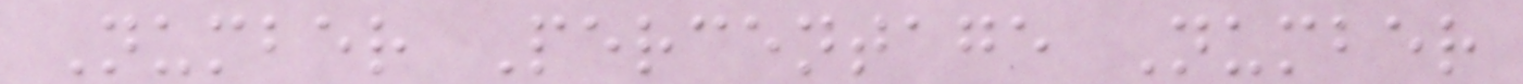Number Percentage Number
